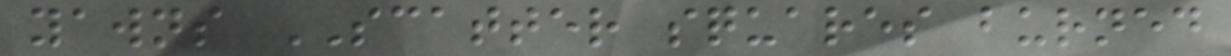yawns SCATTER squares burned
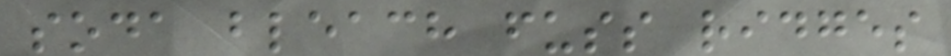soda bleach fuss ridges
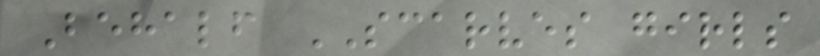Behalf SCARVES girls
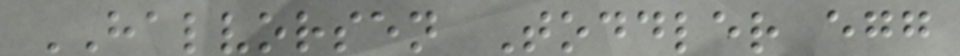HALVORSEN Toddler egg
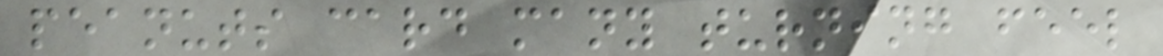peanuts card many turning feel
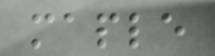maple
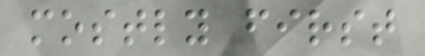mostly first
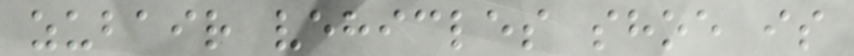zubair vehicles shoe is
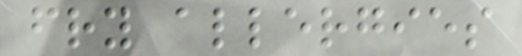fry allergies
